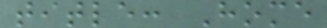title: Home
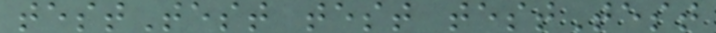testTest test testTest
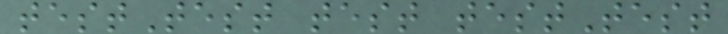testTest test testTest
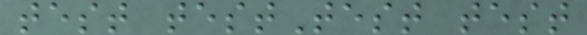test testTest test
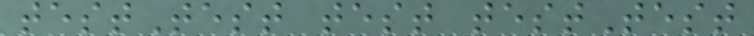testTest test testTest
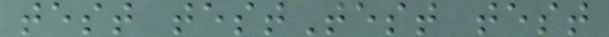test testTest test
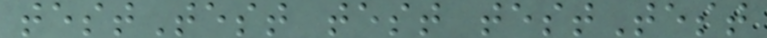testTest test testTest
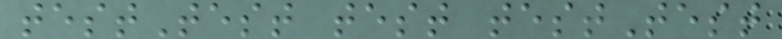testTest test testTest
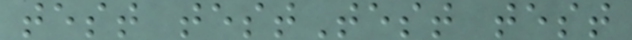test testTest test
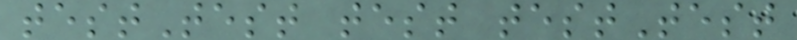testTest test testTest
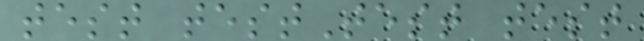test testTest test
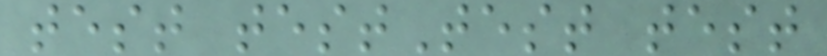test testTest test
